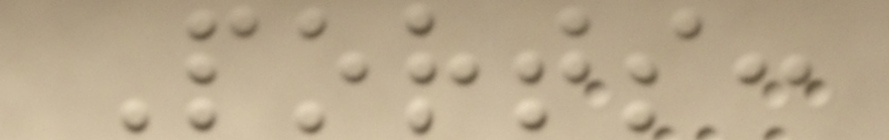Ports:
